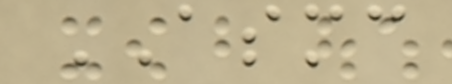ASMC
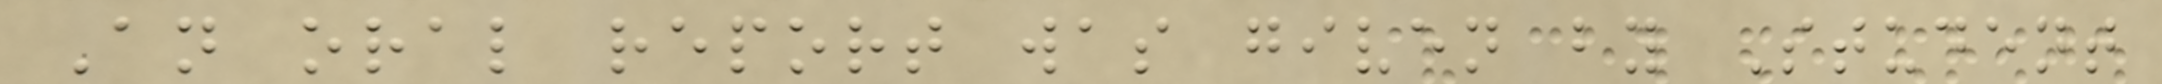An oral report was given by Student
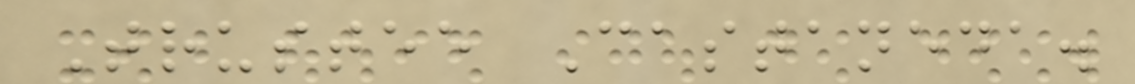Trustee Castaneda.
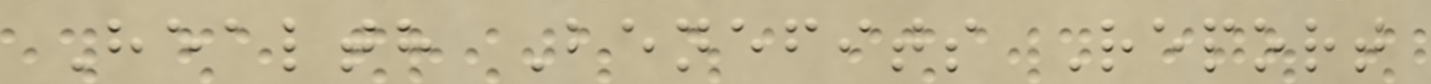Health Benefits Report
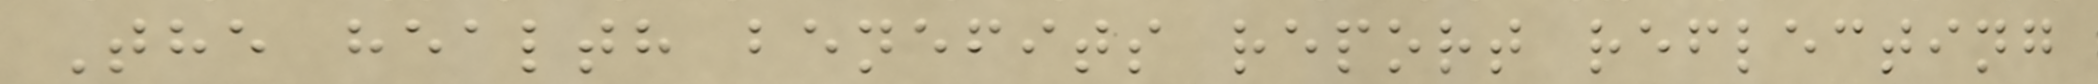The health benefits report reflecting
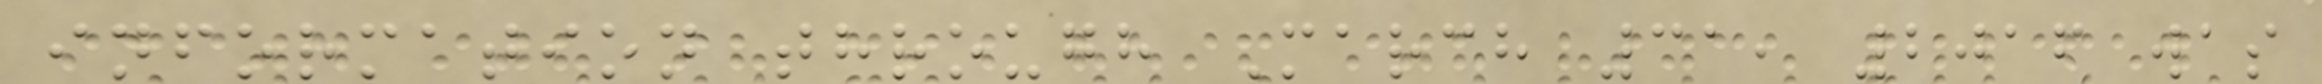information through March 31, 2016 was
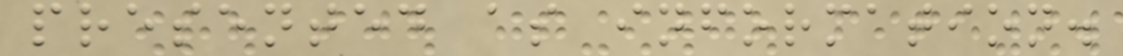presented as information.
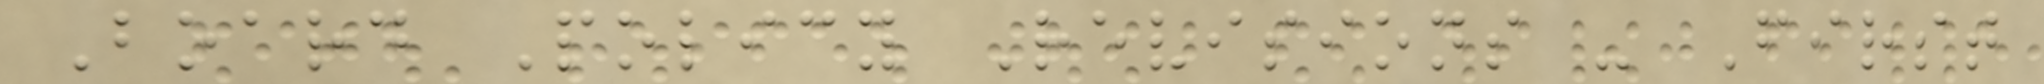Board Policy Revisions - First
